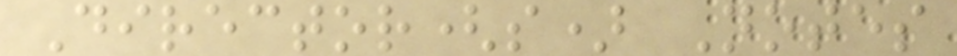Director(s) Notes
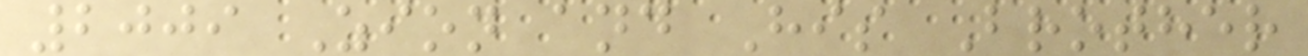2009 Zion and His Brother
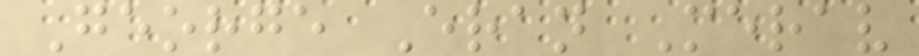George Eran Merav
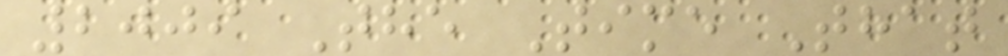2009 The Time That
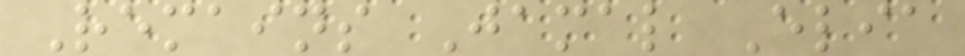Remains Jamal Elia
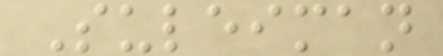Suleiman
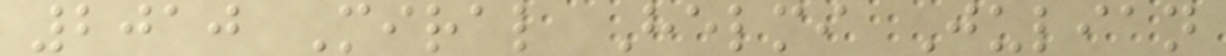2010 Miral Helmi Julian
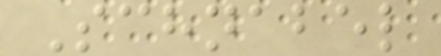Schnabel
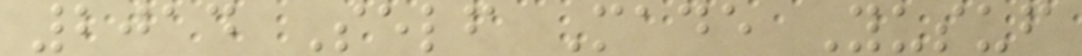2014 Self Made Yusuf
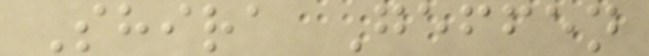Shira Geffen
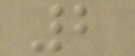2
